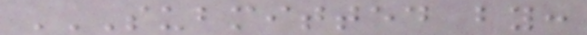SUBMITTED BY:
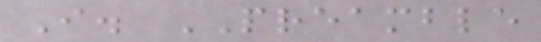I. PREAMBLE
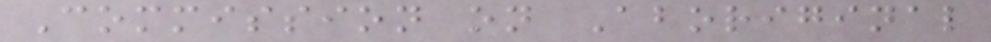Commission on Aboriginal
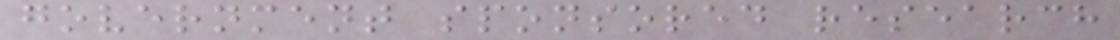government sponsored research
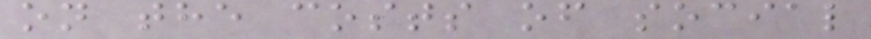on the costs of social
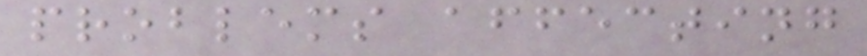problems affecting
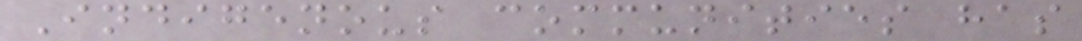Indigenous communities has
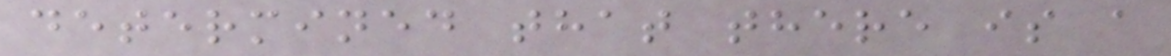determined that there is a
